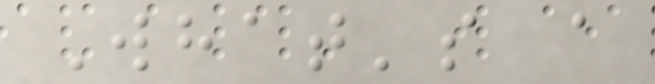What's a
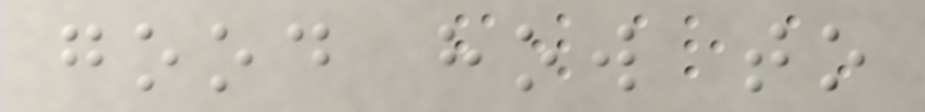good how to
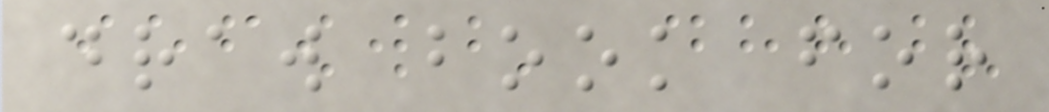draw book for
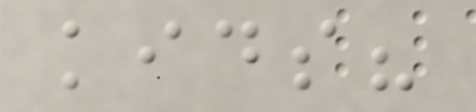kids?
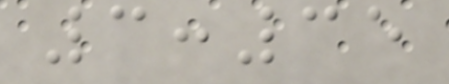3:35
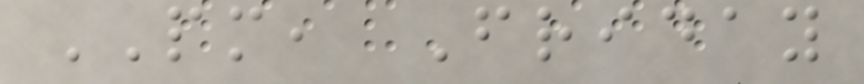PM, Friday
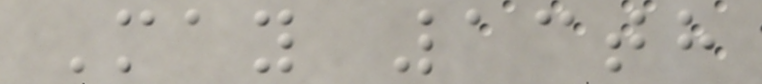May 13th
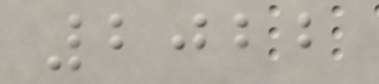2022
